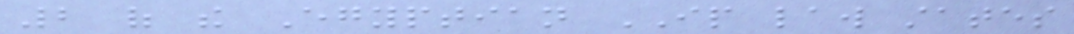2 of the Egyptian IP law states
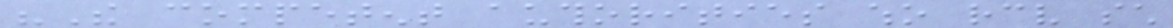"The competent authorities who receive such
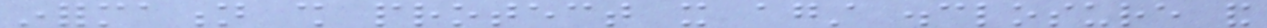information shall protect it against disclosure and
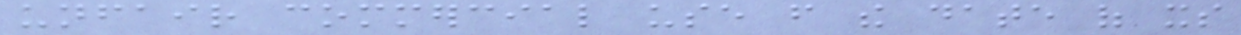unfair commercial use from the date of its
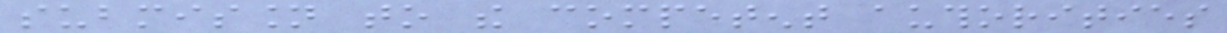submission to the competent authorities
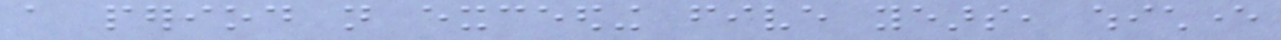a period not exceeding five years, whichever
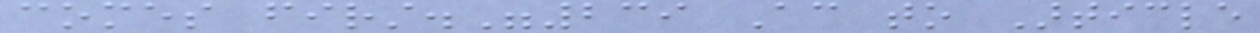comes first."239 According to Article
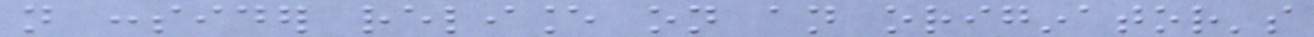not consider reliance on an originator's
